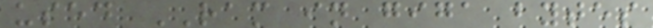used RAM in giga bytes
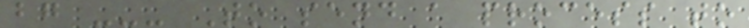bg --- To send a process to
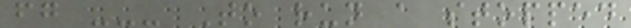fg --- To run a stopped
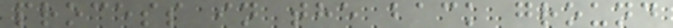process in the back ground
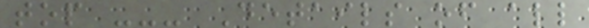top --- Details of all
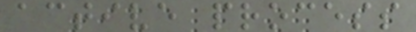active process
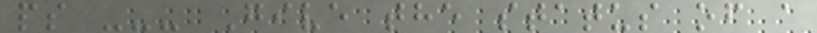ps --- Give the status of a
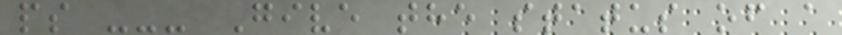ps --- Give the status of a
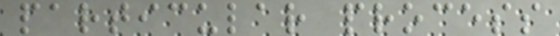particular process
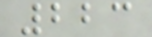223
